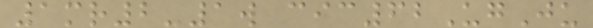1mr2-1w cic62UgJu
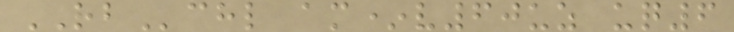RBchl am*v60uz uq6
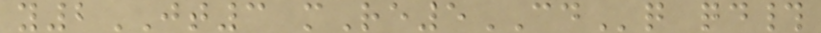y2JT3 mRe5CDq qd#
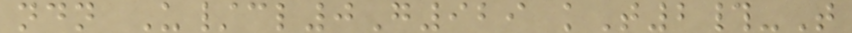ndn U/cl0G929 kT2#-T
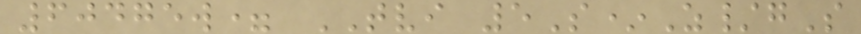60475w= TVI 5S*Z/gS
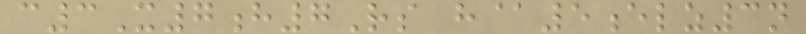c3X7h7Rs h@5elz3n
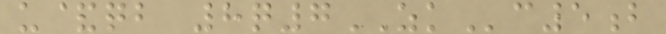u&qb 8q7ZKc5b
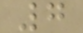7
